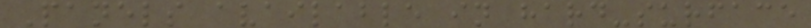Panels available in hard-surface
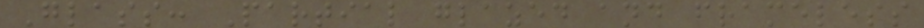Glass: Partial glazed and frameless
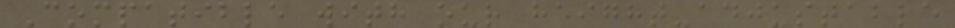Compatible with our height-adjustable
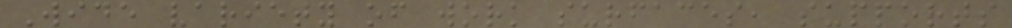Wide variety of work surfaces, supports
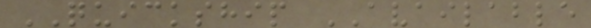QUICKSHIP AVAILABLE
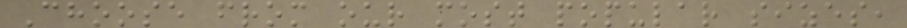Choose from our most popular sizes,
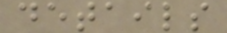details
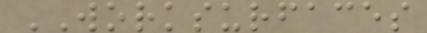WORKSURFACES
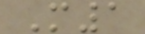M1
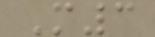M3
